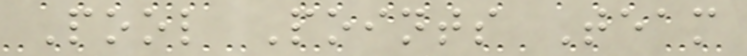Pool Points Team
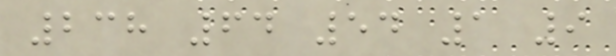238 64 54 1 9
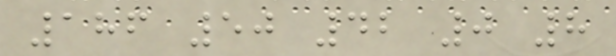186 50 42 0 8
